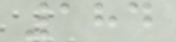184
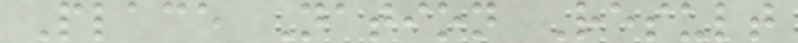Place Nation Result
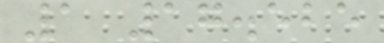1 17.525
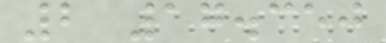2 17.350
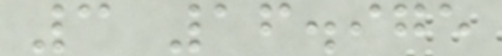3 16.975
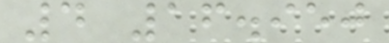4 16.950
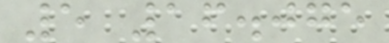5 16.075
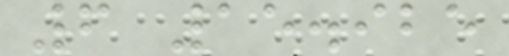6 15.925
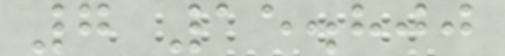7 15.800
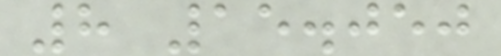8 15.050
